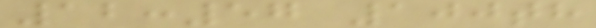12:57 100th
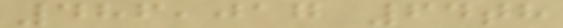486,017 64th
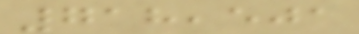718,501
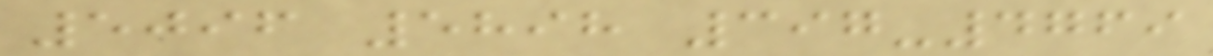5096 5898 397-4769
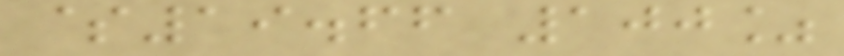$19.66 100%
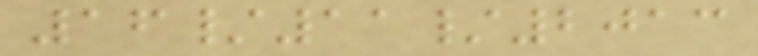16/11/2013
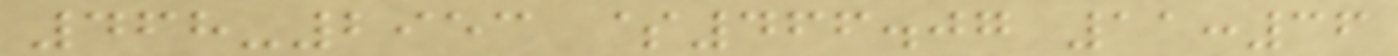468-2953 $466.07 11:36
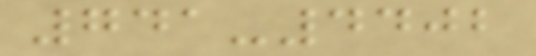741-4402
